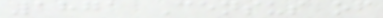1871 Census of
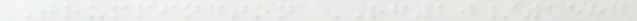Trumpington RG10/1584
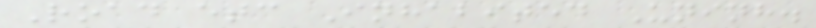Road etc Inhabited Uninh.
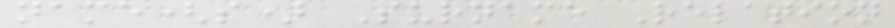name(s) Surname Relation
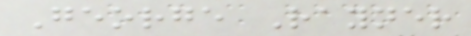George Rayner
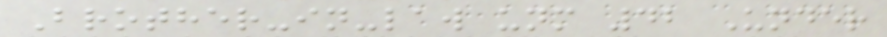Brother-in-law unm 42 Under
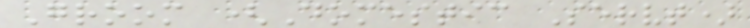Groom (Domestic Servt)
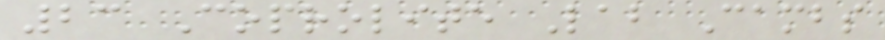23 Coprolite Lab Cambs
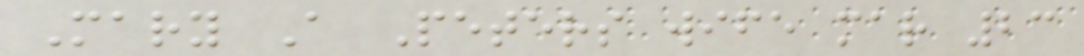Mary A Peters wife mar 23
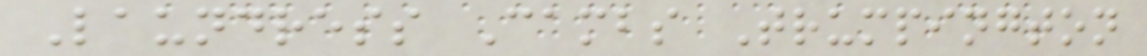Laundress Cambs Trumpington
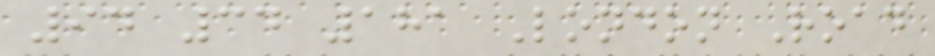94 34 181 London Road
